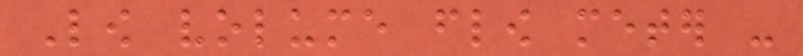Low volume flow meter -
